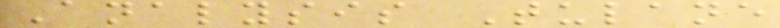Analysis Tulane
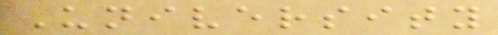University
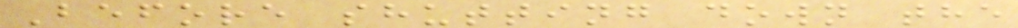Before shutting down the
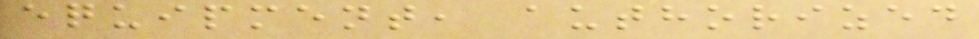equipment, authorized
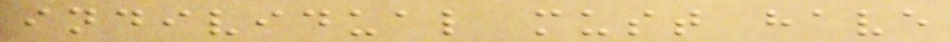individual must have
